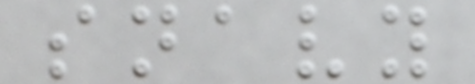snavy
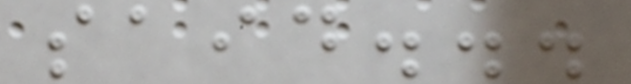said...
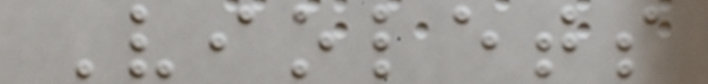Violets
